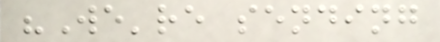"We're sending
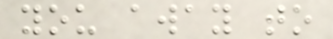you away to
